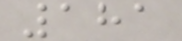181
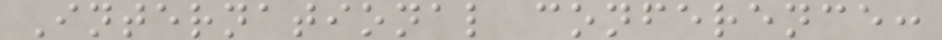International conference:
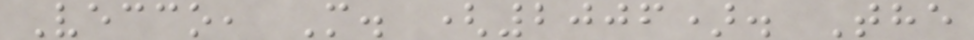Vecco, M. (2006). The
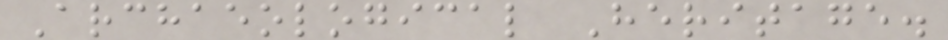Archaeological Heritage.
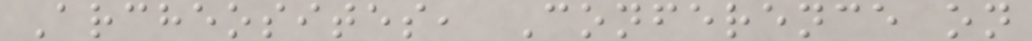Archeosites, Conference on
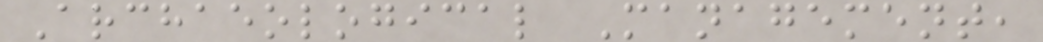Archaeological Management,
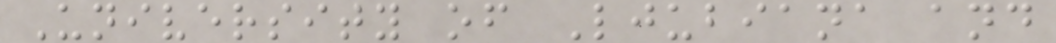University of Ljubiana and
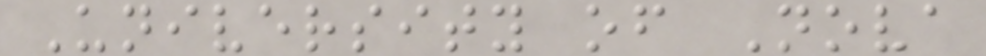University of Nova
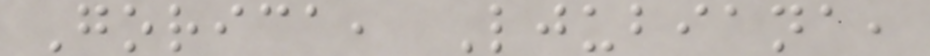Gorica, Ljubiana,
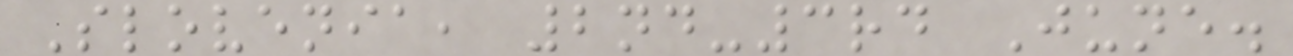Slovenia, 2nd-3rd June.
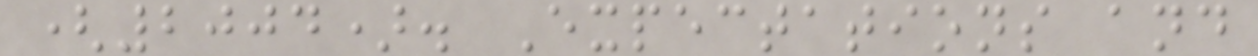(2004). Expectations and
